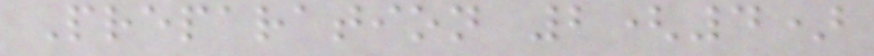Preparation 2(4)
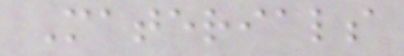Materials
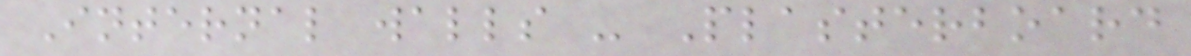Internal walls - Plasterboard
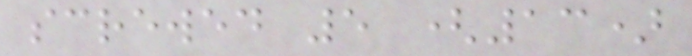screwed 5 (13)
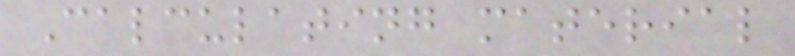Calculating material
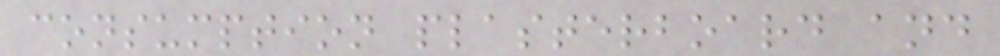consumption plasterboard and
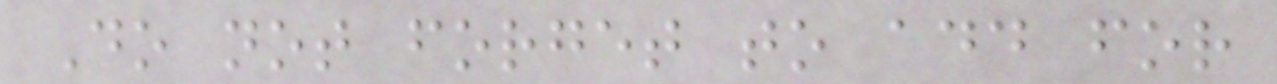Do not forget to add for
